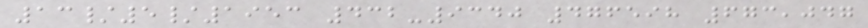13/5/1953 432-9340 476598 673,047
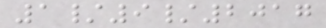1/9/2017
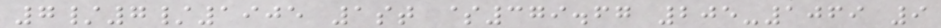7/7/1905 1st $379.67 205-1069 9
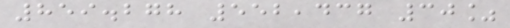859.278 552,437 30%
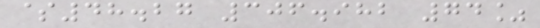$48.27 306.982 74%
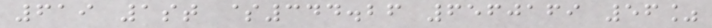619 1st $344.26 6560169 56%
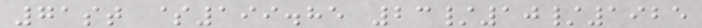71st $199.85 23/10/1925
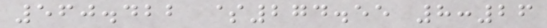560.422 $274.55 8:26
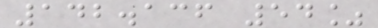142.136 54%
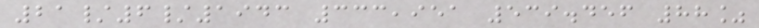21/6/1943 333,951 539.456 88%
